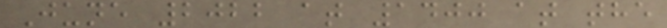June 2022 at 1400 at the
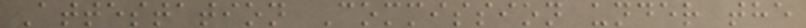Attestation Commission under the
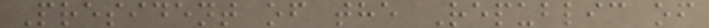President of the Republic of
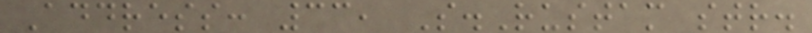Address: 33, S.Rustam str.
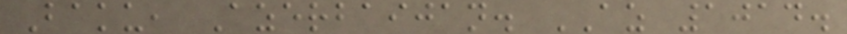Baku, Azerbaijan. AZ 1014.
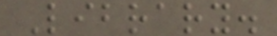Library.
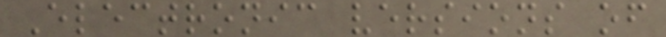Electronic versions of
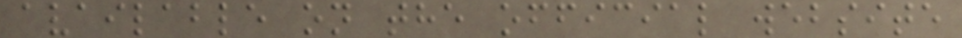available on the official website
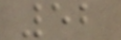52
